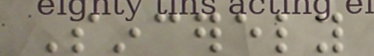Sincerely
